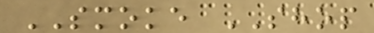SMOKE SHOP
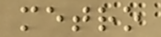metro
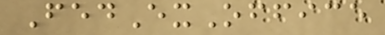FedExOffice
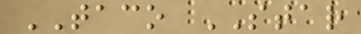TACO STAR
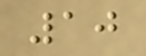10
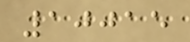10015
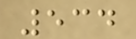534
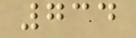734
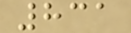831
